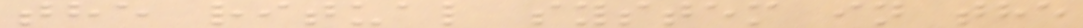the ritual system in the
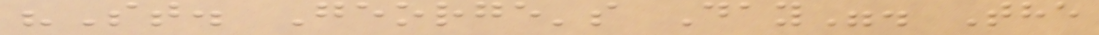"St. George's Day". The
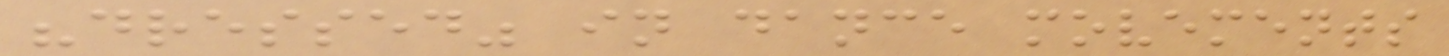"dressed" in dance movements
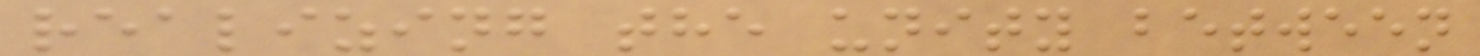realizing the unity between
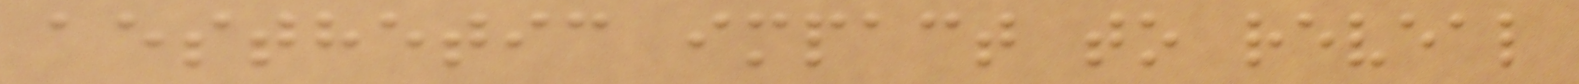aesthetic impact to reveal
